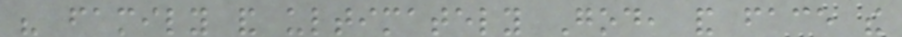his family and ultimately God, and face the
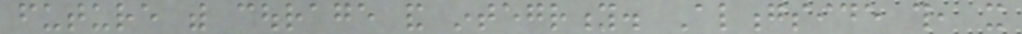future with courage and integrity. Alongside this, it
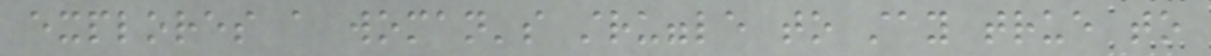explores a woman's struggle to stay true to
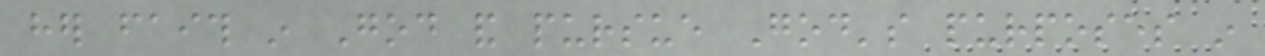her faith in God and pursue God's purposes in
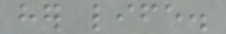her life.
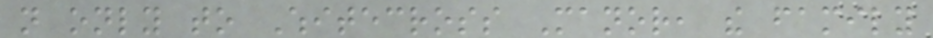not only to Whitecross Manor, the family
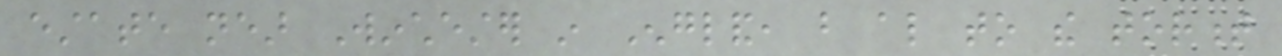estate near Winchester in England, but also to the torment
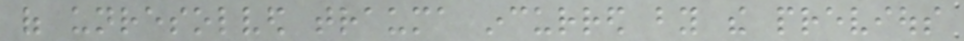of unresolved trauma incurred by the previous
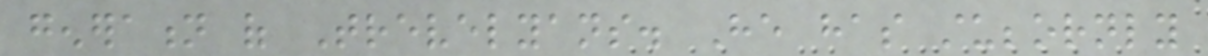generation of Trevelyans. He has stubbornly
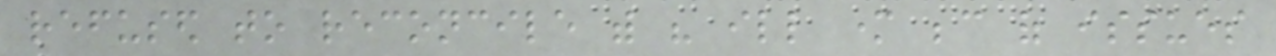refused to reconcile with his ill mother because of issues
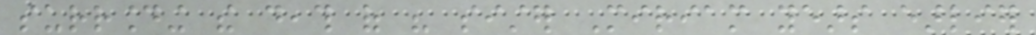surrounding the death of his sister Miriam years earlier
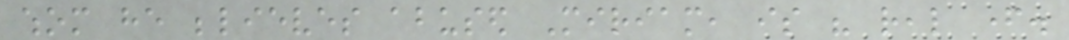whom he believes abused Miriam, is his real father.
